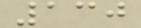130
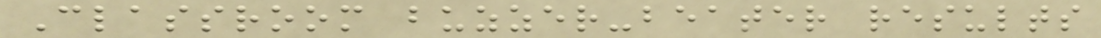Classroom buzzer-beater results
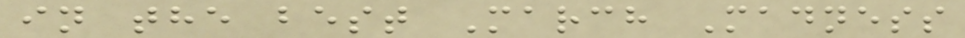in the best March Madness
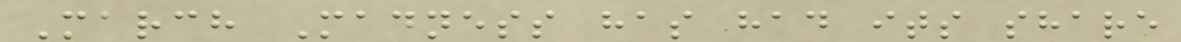March Madness has had its share
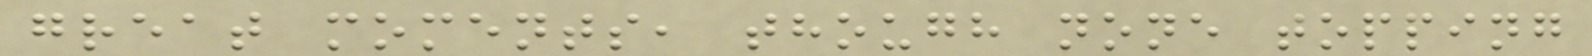great moments, though none topping
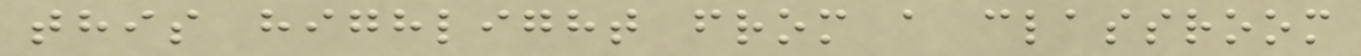this highlight from a classroom
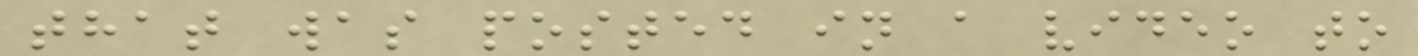that was posted in a video to
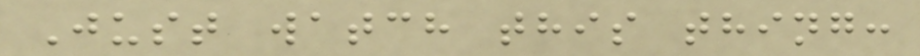Just watch this thing:
